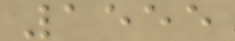1555
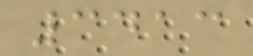3413
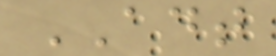ADT
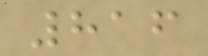816
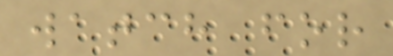watch for
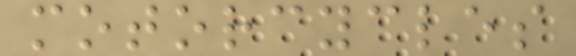motorcycles
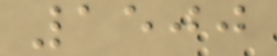1500
